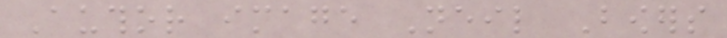Author image Neil Bowers
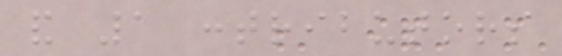and 1 contributors
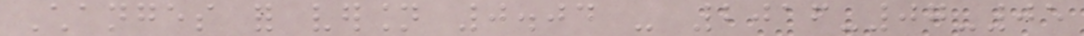Changes for version 0.04 - 2016-07-05
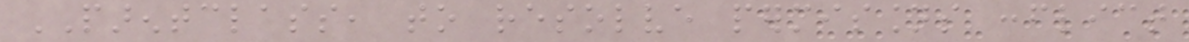PARENTCLASS, to resolve permissions conflict
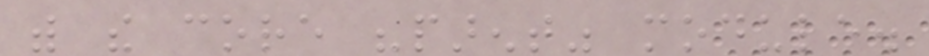with the core "parent" module.
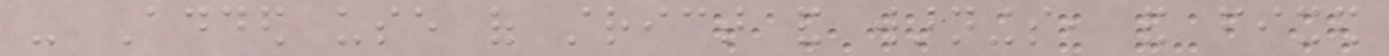- Added use of strict and warnings, and fixed
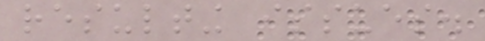resulting issues.
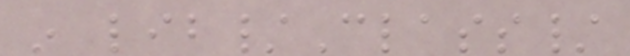in lib/Class/
